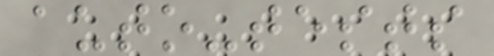auto-tests
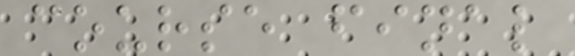course final
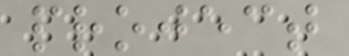project
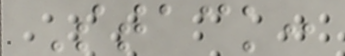Stack:
